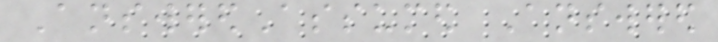AnsweredAssumed Answered
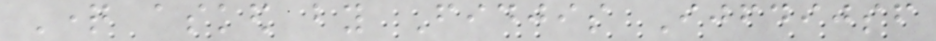Question asked by Fidjis Ijfdijsf
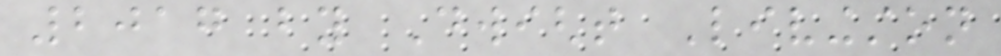2017 by Dwight Livingston
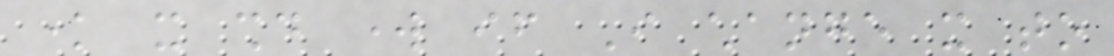know it should work if I change it to
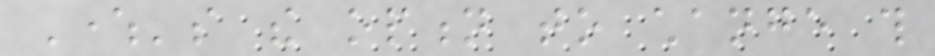Where's the option to change this
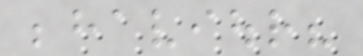behaviour?
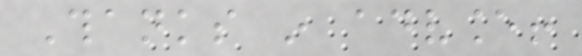Thanks in advance!
